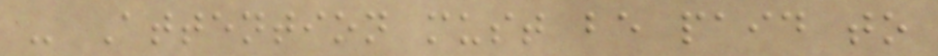- Attention must be paid to
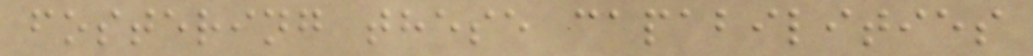fostering these capabilities
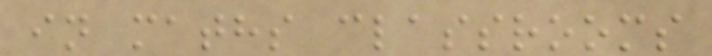in maths classrooms
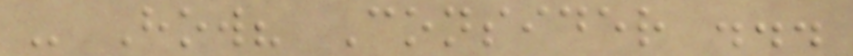- How? Consider ...
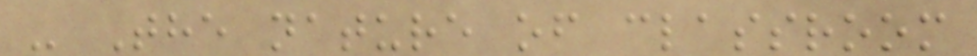- The nature of classroom
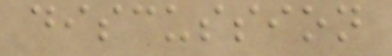discussion
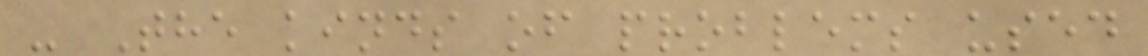- The kinds of problems used
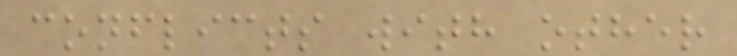conflicts with other
